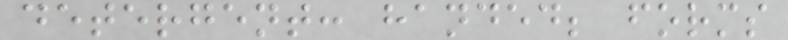detergent: handed; forms
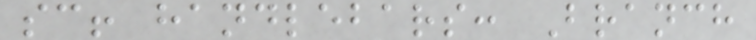sc! handlebars: Branch
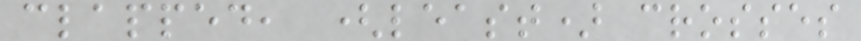clapped, (least) crosses
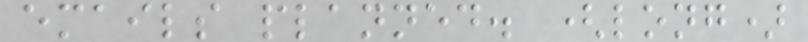emails planned. (long)
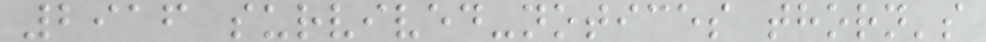2916 survived-notices thorn's
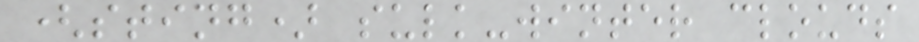(sting) sulk-winter clouds
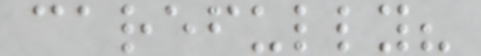carefully?
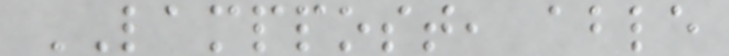LAMPPOST, able
